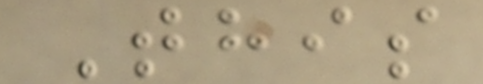This
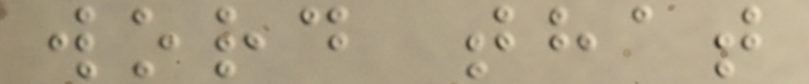word that
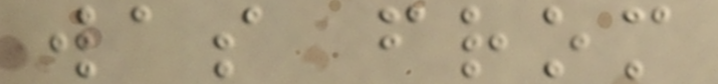was from
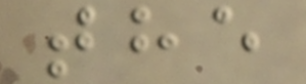the
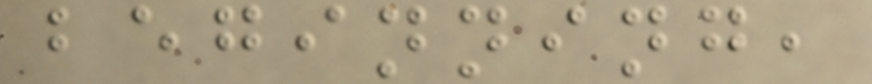beginning,
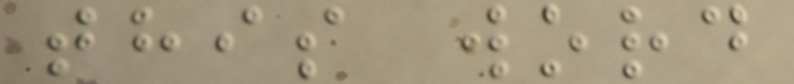this word
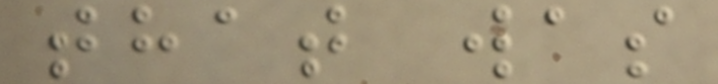that was
